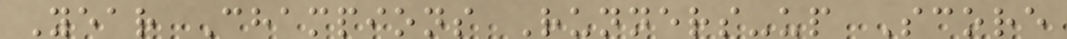Year Champions Runners-up Score
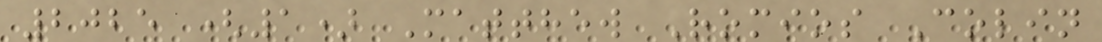2025 (1) Matthew Romios Colin
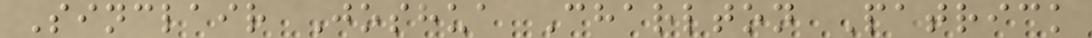Sinclair Joshua Charlton Patrick
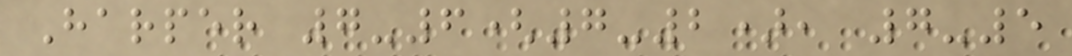Harper 7-6(7-2), 7-5
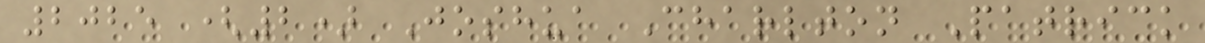2025 (2) Joshua Charlton Patrick
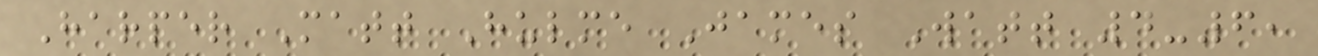Harper Matt Hulme James Watt 4-6,
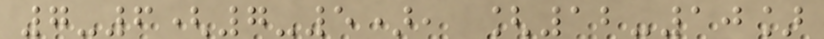7-6(7-5), [12-10]
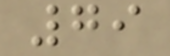79
